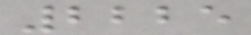2225
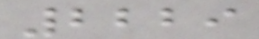2229
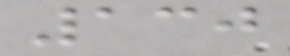130
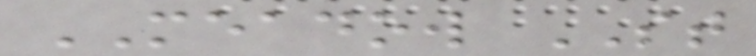MEADOW ST
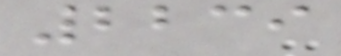2239
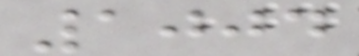1004
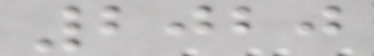2020
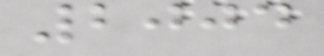2004
